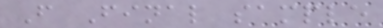F Final sample
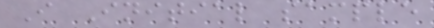I Initial sample
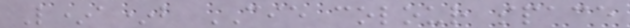L*a*b CIE colour space
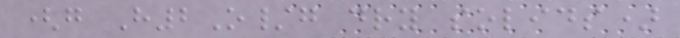(g H2O/g dry solids)
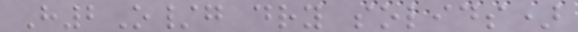H2O/g dry solids)
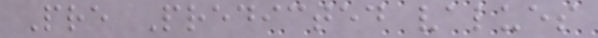Pre Predicted values
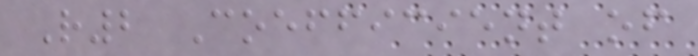R2 Coefficient of
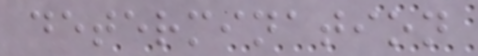determination
